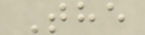The
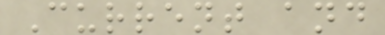Current and
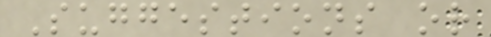Suggestions or
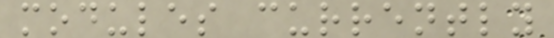modules currently
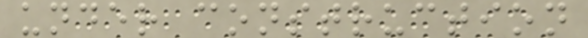under construction
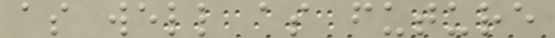as well as future
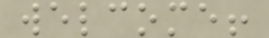welcome!
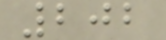202
